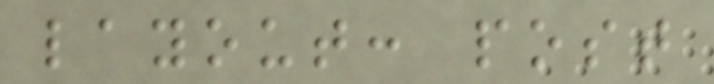layout: post
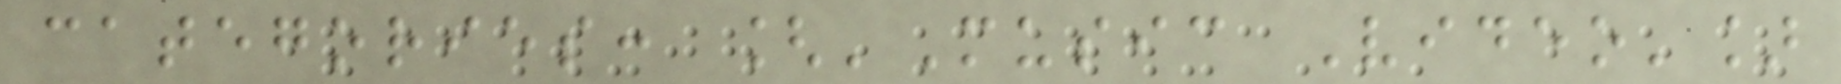categories: ['Music Video']
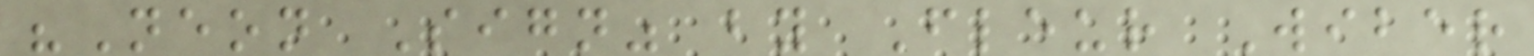"Neon Sign" by Fleur Wiber
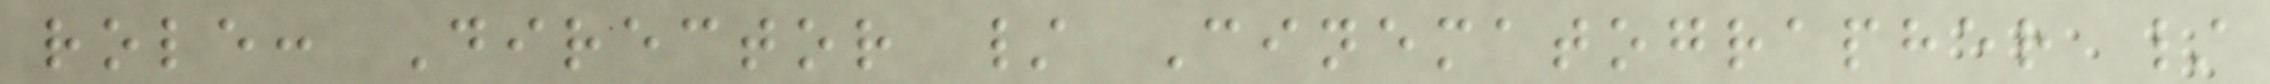role: Director / Cinematographer /
